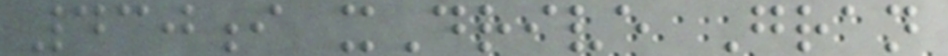430i xDrive Gran
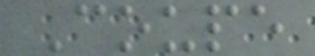Coupe
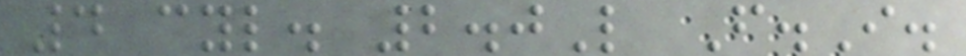4 cyl. 2.0L F.I.
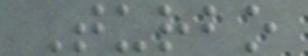Turbo
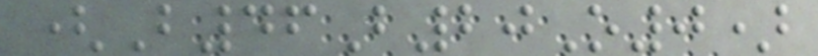(B46B20O0)
